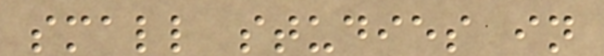small studies in
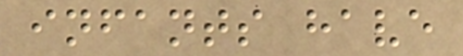infants have
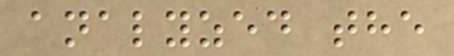analyzed the
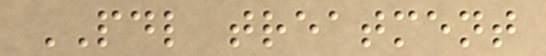PDL treatment
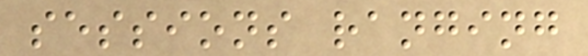sessions ranging
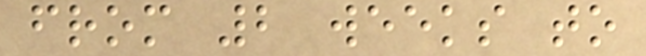from 2 weeks to
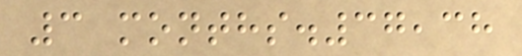3 months.37,38
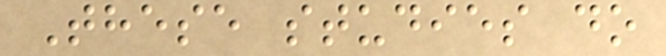These studies do
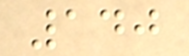140
